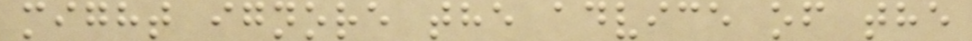might ignore the advice of the
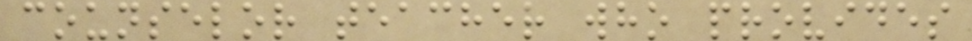counselor teacher who provides
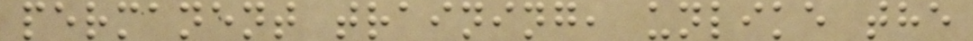permanent training, unlike the
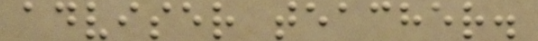adviser teacher.
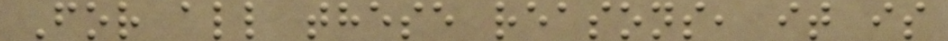For all these reasons, it is
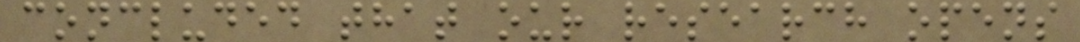concluded that our research opens
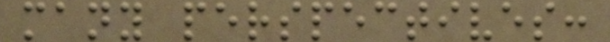many perspectives:
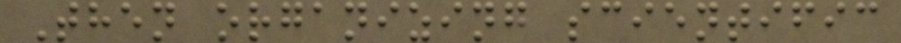Then organizing scientific
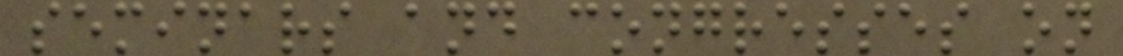seminars and congresses on
